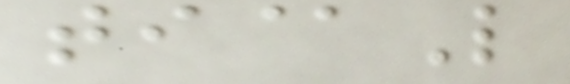ti@L
